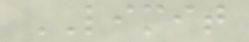LIMIT
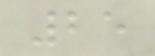25
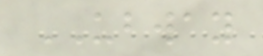UBWAY
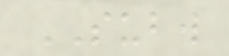SUBW
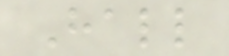Hall
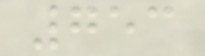753
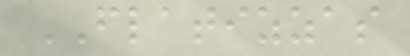FLATIZZAS
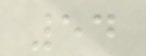54
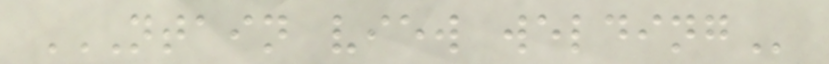NTAIN VIEW WELDING
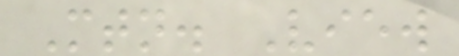Mtn. View
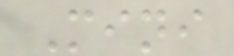Mini
